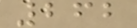262
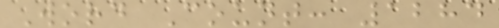Word Count: 1284
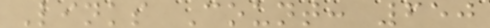Links Count: 650
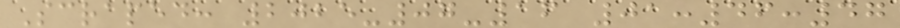Scraped: 2025-07-16 01:46:47
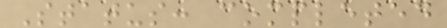Status: completed
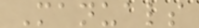Manuals
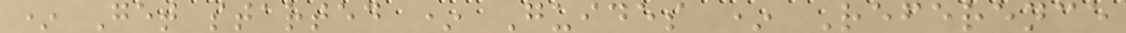* Get started * Guides * Reference
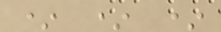* * *
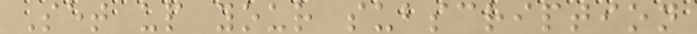Set up your subscription
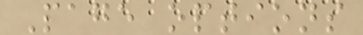Page options
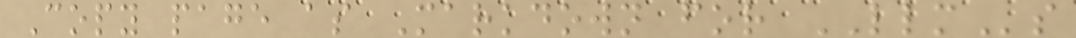Copy page as Markdown for LLMs
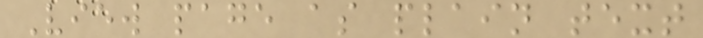View page as plain text
